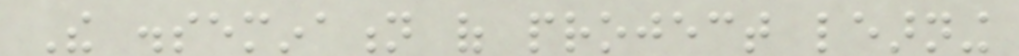The dissemination of project learning
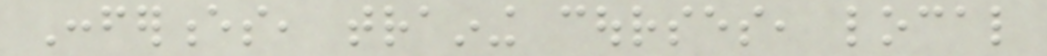Conferences, training courses, local
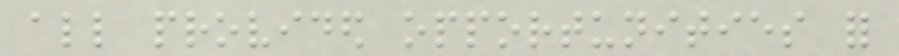all provided opportunities for
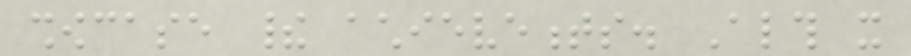showcase their achievements. Although it
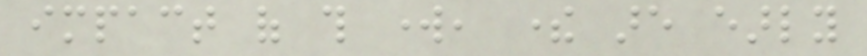impact of this work, there are early
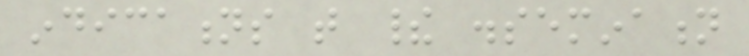indications that their dissemination
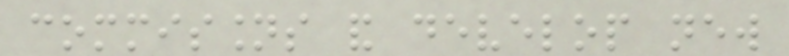commissions and develop new
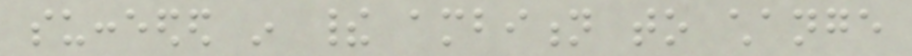succeeded in their ambition to change
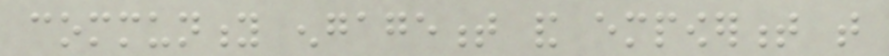community engagement and empowerment that
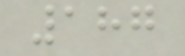187
